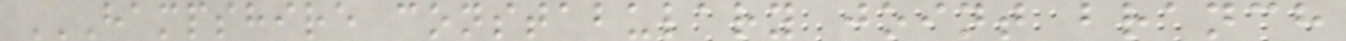HAMPSHIRE CONSTABULARY JOINT BRANCH
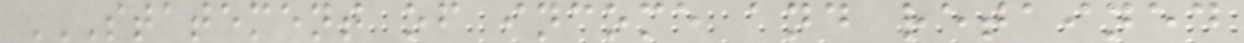STATEMENT OF INCOME AND RETAINED
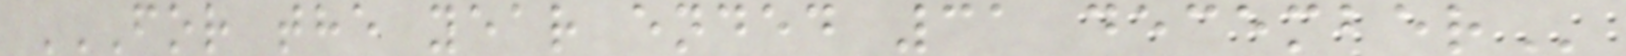FOR THE YEAR ENDED 31 DECEMBER
